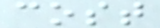cost
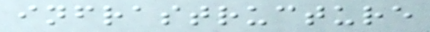infrastructure
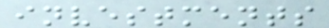investments
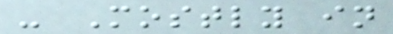- Mostly in
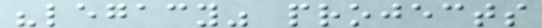"legacy" projects
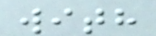with
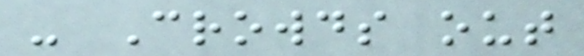- Crowds out
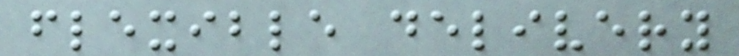flexible delivery
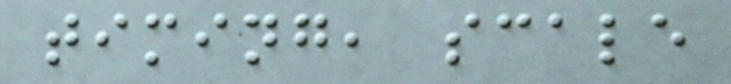timing, scale
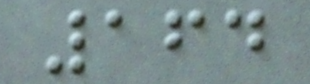164
